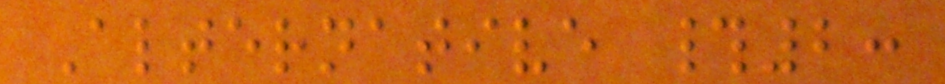Alternative #2:
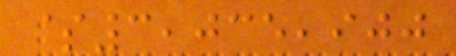$3,035,900
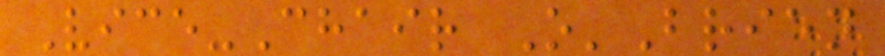Vice-Chair O'Brien
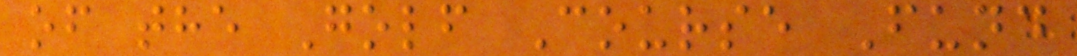of the Golf Course Fund
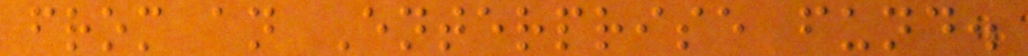from an Enterprise fund.
